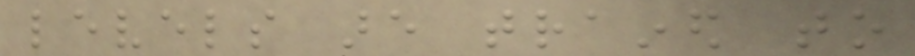levels are trained to
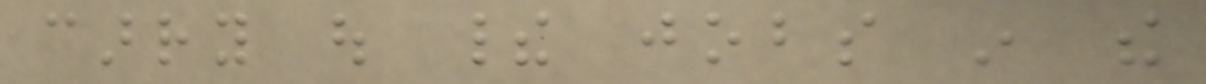carry out their jobs in the
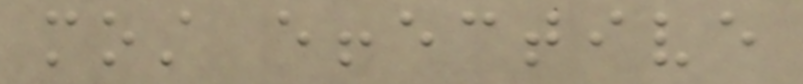most effective
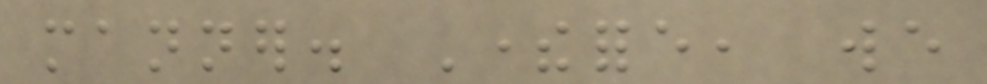manner. Therefore, we
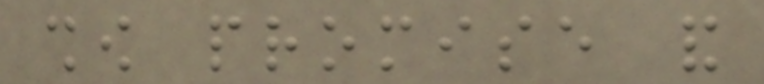show promise and
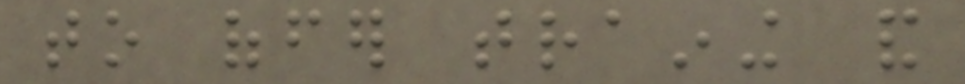to offer training and
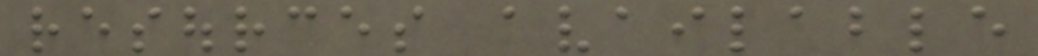resources available
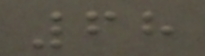68
